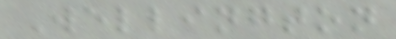Wellington
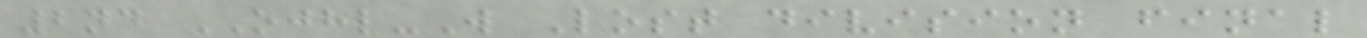2nd OJHL-W Lost division final
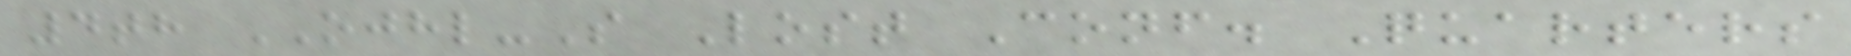4th OJHL-S Lost Conf. Quarters
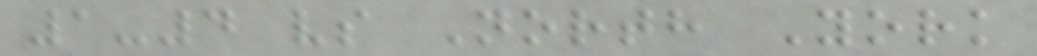1-4 vs North York
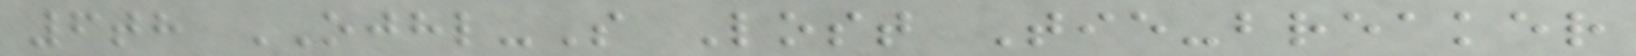6th OJHL-S Lost Tie-breaker
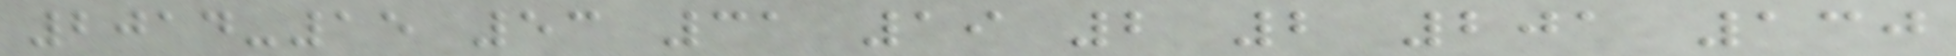2014-15 53 31 19 2 2 201 130
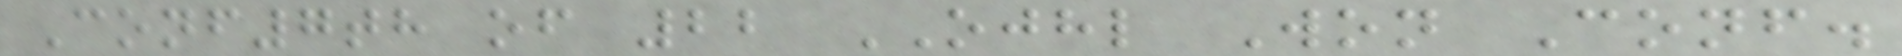Conf7th of 22 OJHL Won Conf.
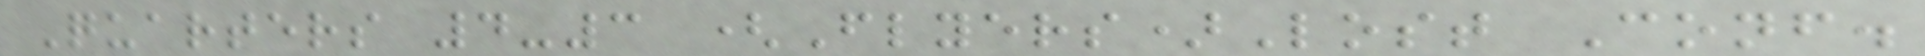Quarters 4-3 (Flyers)Lost Conf.
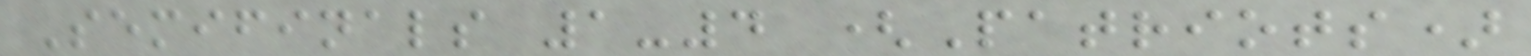Semifinals 1-4 (Patriots)
